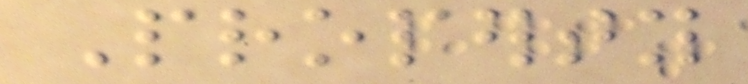Property
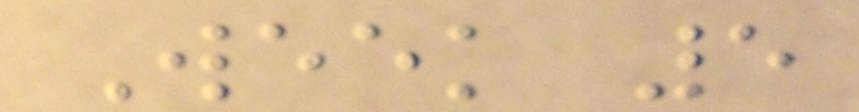Week 5
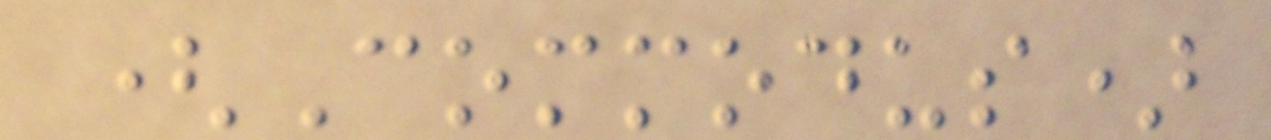(Commodus)
